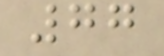77
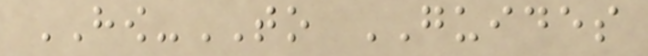HOW-TO GUIDES
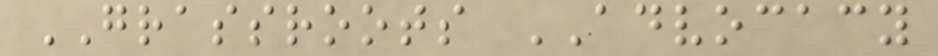GRASSROOTS ADVOCACY
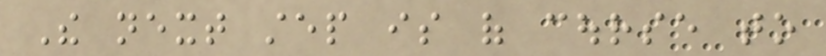The next step is of course to
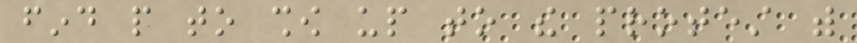find people to show up to the protest with
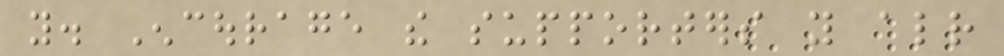you. Encourage the supporters you already
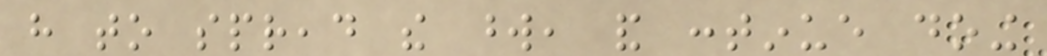have to spread the word, and continue doing
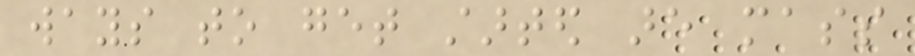ways to get started are mass
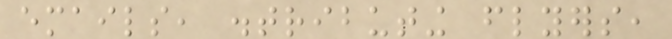emails, distributing flyers,
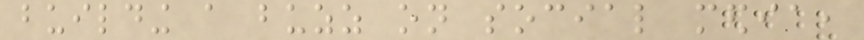building a buzz on social media,
